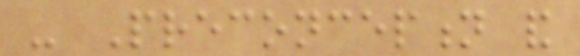- Preconception and
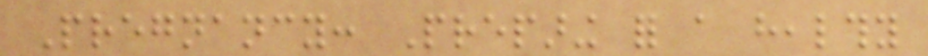Pregnancy: Preparing for a healthy
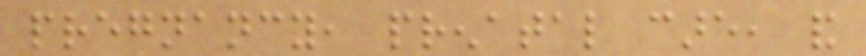pregnancy, prenatal care, and
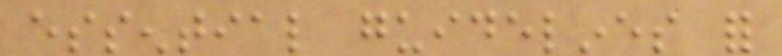essential guidelines for
